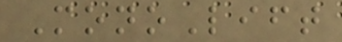MonoLift
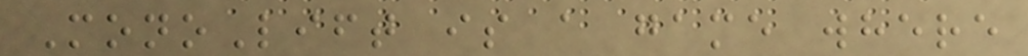MonoLift is a game where
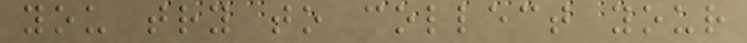you try to collect your
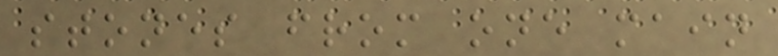stones from one main
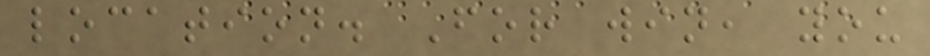location. For win, you
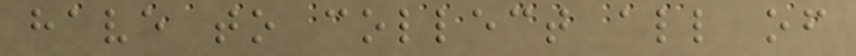have to collect all of
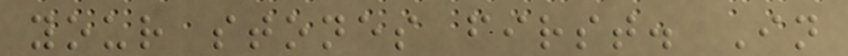your stones first. In
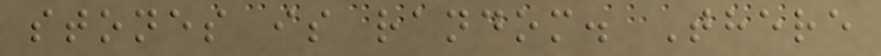stones is random. There
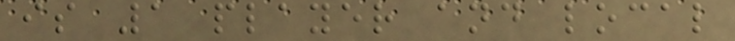is 1 player and local
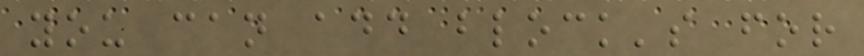you can add block's for
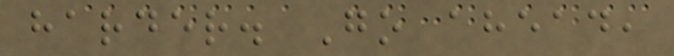harder. Go ahead,
